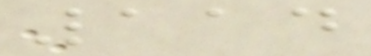114
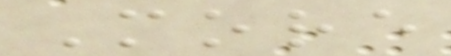More
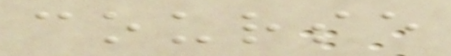course
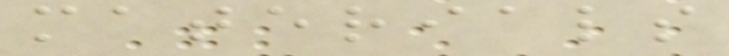materials
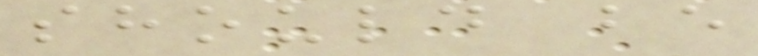should be
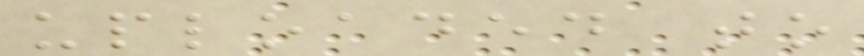uploaded to
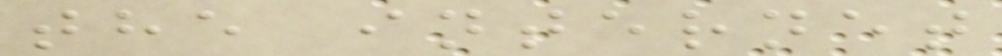the internet
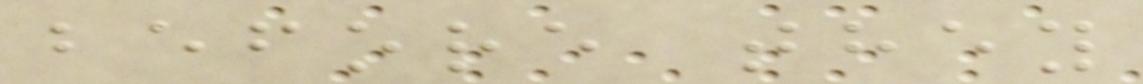before they
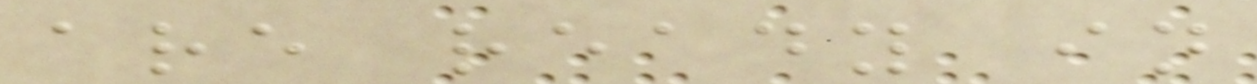are ready in
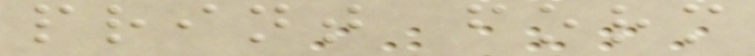print form
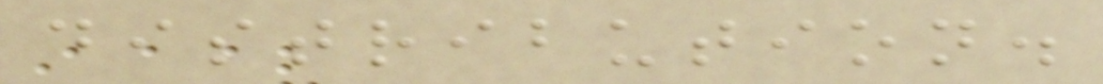distribution.
